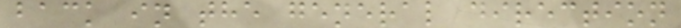back in the general direction
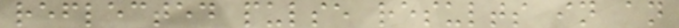reflected pulse results in an
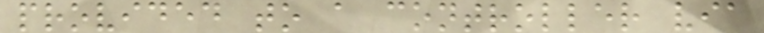provided to a controller via
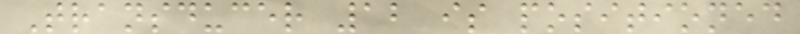Transducer 12 is positioned
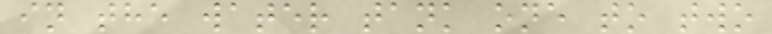in the water tank one to two
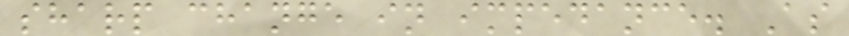sharp change in impedance. As
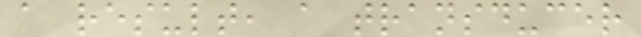a result, a transducer
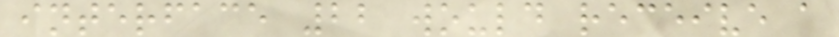interface 22 would receive a
